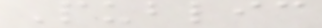Public
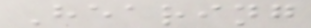Hearing
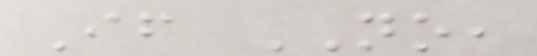If NO,
